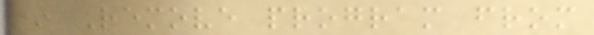* Remove program from
